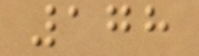178
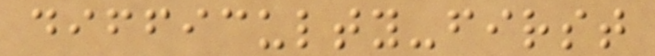difficulty-first
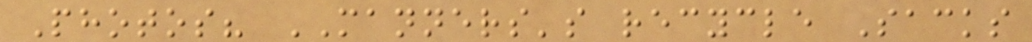Photos? MANNERS's recycle Sacks
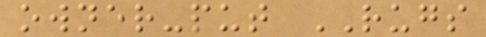owner-put RUGS
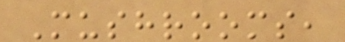Mushrooms,
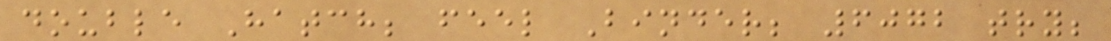double Hatch; feel Binder; 6072 try;
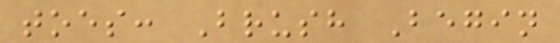toes: Brush Begin
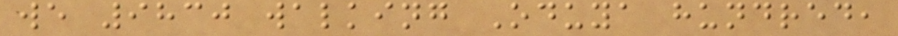we 9830 walking Oduya hundred,
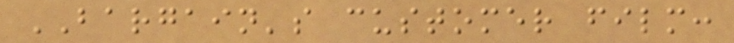BARGAIN's customer film:
